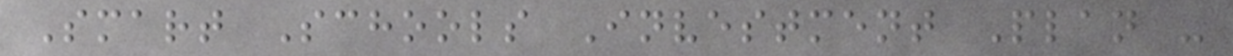Smart Schools Investment Plan -
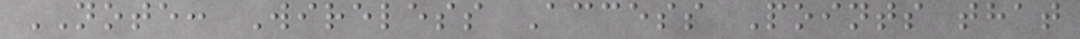NOTE: Wireless Access Points that
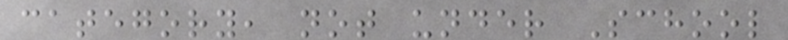category, not under School
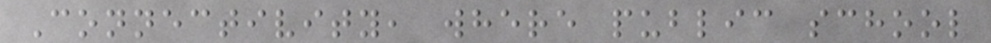Connectivity, where public school
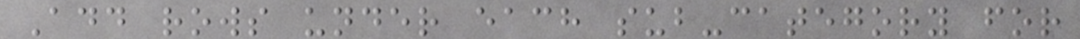Add rows under each sub-category for
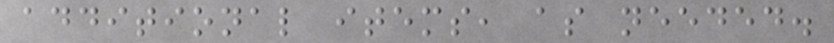additional items, as needed.
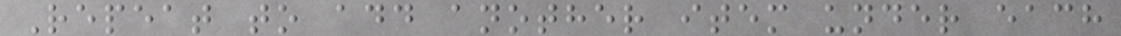Repeat to add another item under each
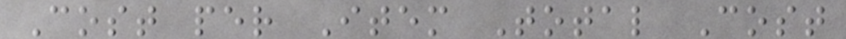Cost per Item Total Cost
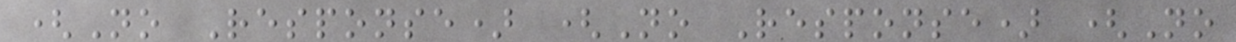(No Response) (No Response) (No
